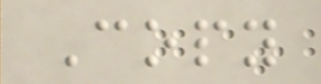Copy
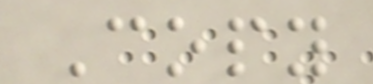Copy
